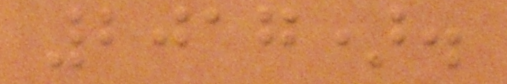2017).
